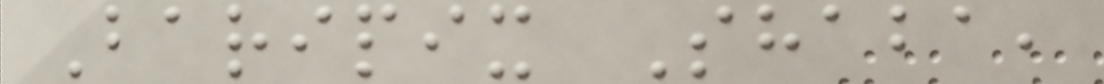Baripix Shaba,
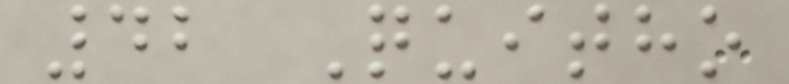42 Quitho
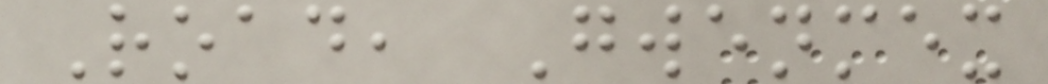Road, Gwenmex
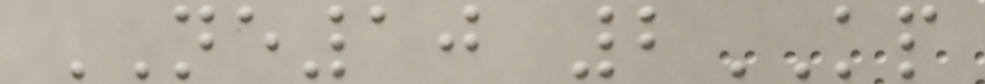NE10 2KP
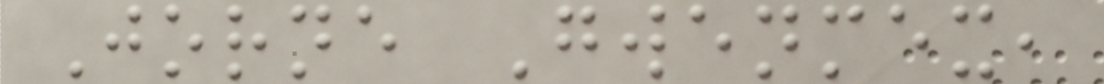Jorne Gwenmex,
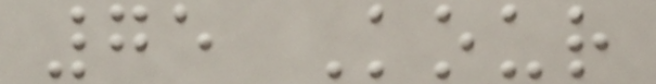75 Kour
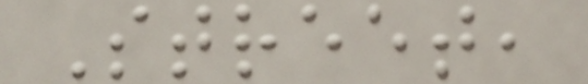Street,
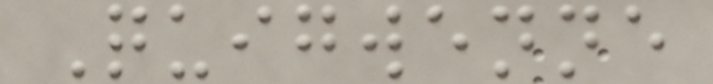Quigwenne
